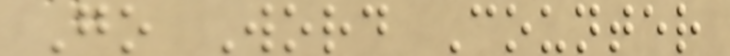Go Word Counter
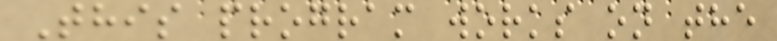This program works on the
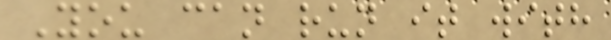You can run it with
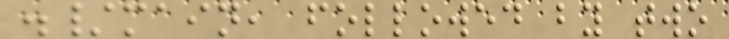./main, followed by two
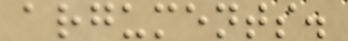arguments.
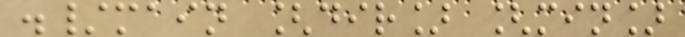./main [dir] [min]
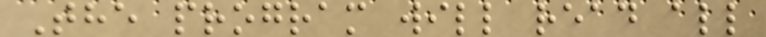The program will read all
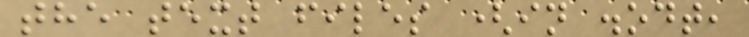the text files (in .odt,
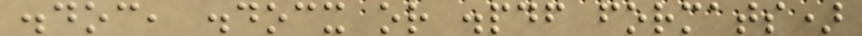.doc, .docx or .pdf formats)
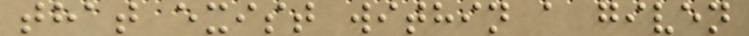that exist within a given
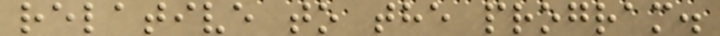relative to the program.
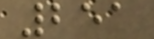251
